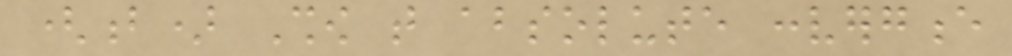(b) Show that absolute convergence
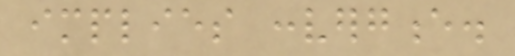implies convergence.
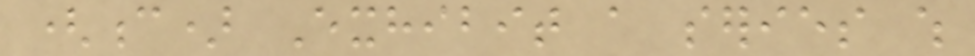(c) Exhibit a series which
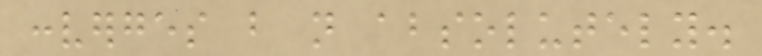converges but not absolutely.
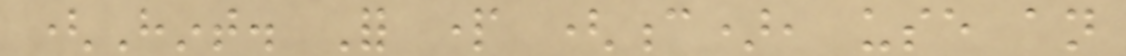(Hint. For part (c), use an
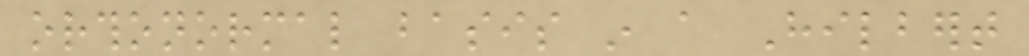orthonormal basis in a Hilbert
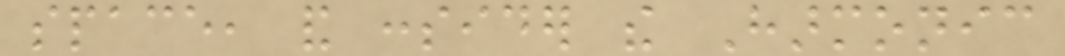space, and consider the Harmonic
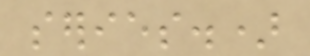series.)
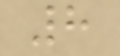8
